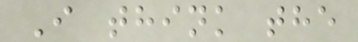I think the
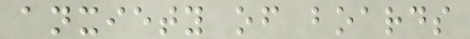anxiety of boards
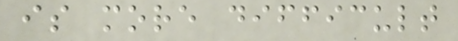is more difficult
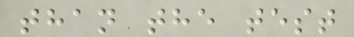than the test
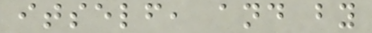itself, and by
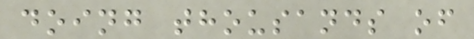doing thousands of
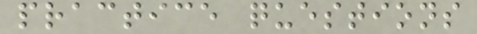practice questions
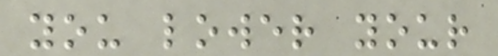you lower your
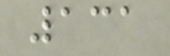131
